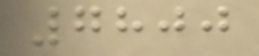7800
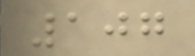107
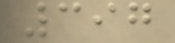397
